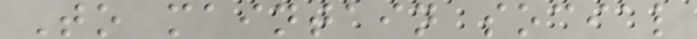To maintain social
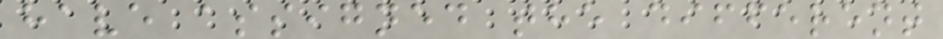have assigned the different
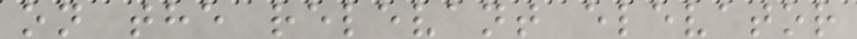on the relevant elevator
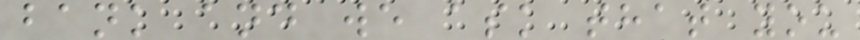bank and we ask that you
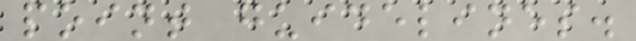point guidelines.
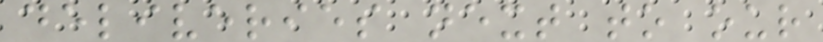deliveries next to our
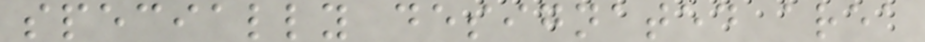specially designated area
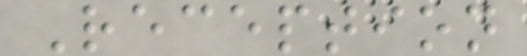Reception
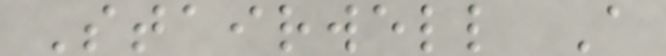Stairwell A
